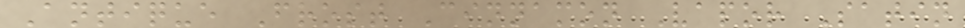Antique Frost Cinnamon Vapor Satin
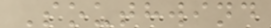Southwind
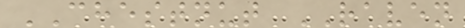CHESTNUT RAVEN
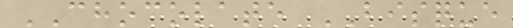CHOCOLATE BISQUE
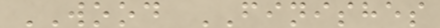WOOD FINISHES
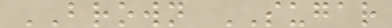BROWN SUGAR
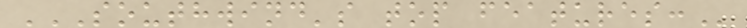SOUTHWIND'S TOP FEATURES:
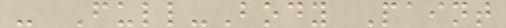- Full-Body Paint
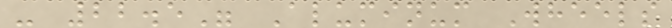- 22.5" Aluminum Wheels
